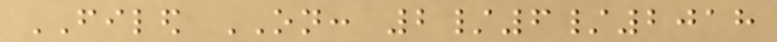FILED ON: 2/6/2018
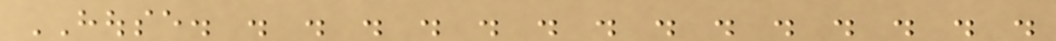HOUSE. . . . . . . . . . . . . . .
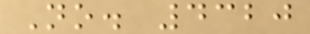No. 4320
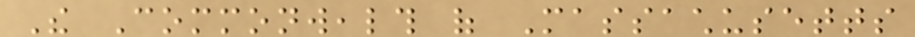The Commonwealth of Massachusetts
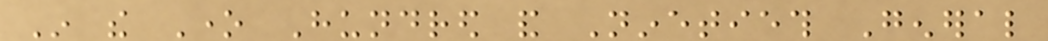In the One Hundred and Ninetieth General
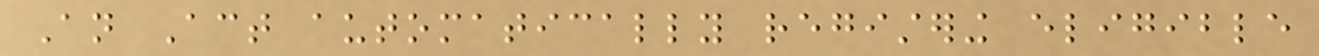An Act automatically registering eligible
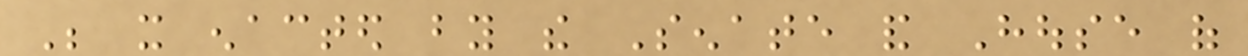Be it enacted by the Senate and House of
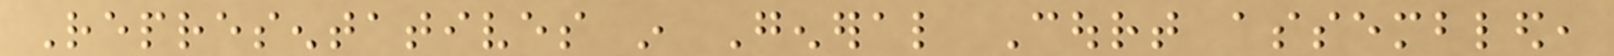Representatives in General Court assembled,
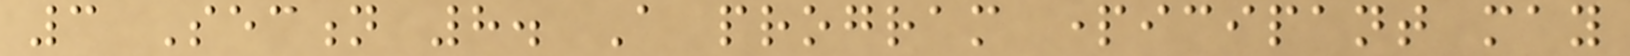3 Section 8. A program participant may
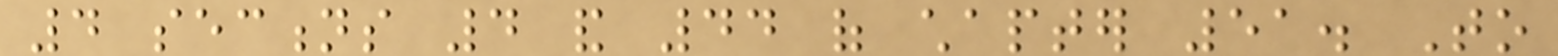4 sections 4 and 44 of chapter 51. To
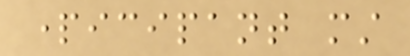participant must
